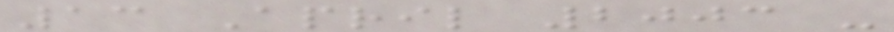13 April 2003 -
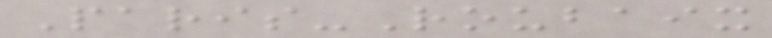Paris-Roubaix
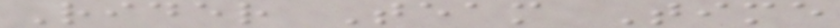Rider Team Time
